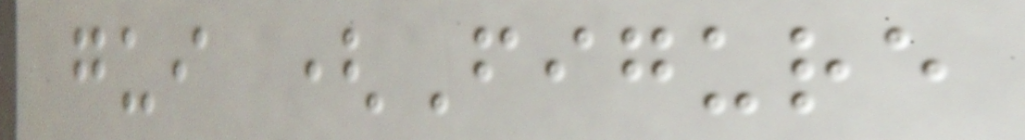gui (Figure
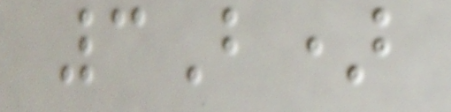3B)
